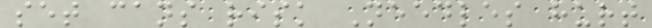set cans risk Needles hurt
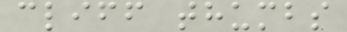cliff thumbs
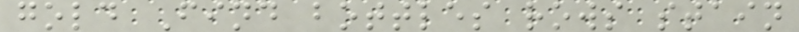gold Find bottles rows stain
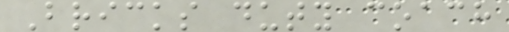Bricks duty coach
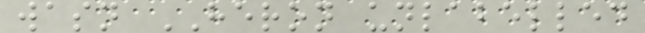wasn HERON unlabelled
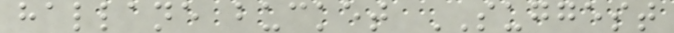hallane bucket SUGGEST
